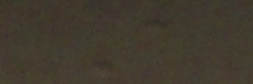A
